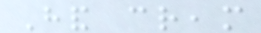Hand cream
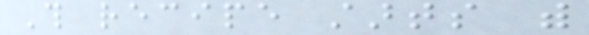This recipe starts with
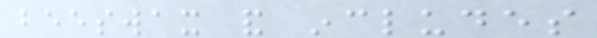beeswax and includes
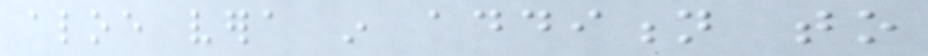aloe vera in addition to
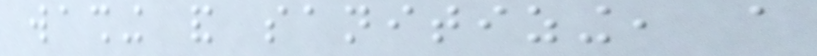washing and sanitizing, a
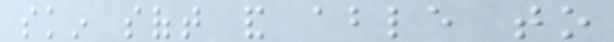skin soft and able to
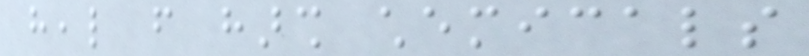heal from harsh chemicals
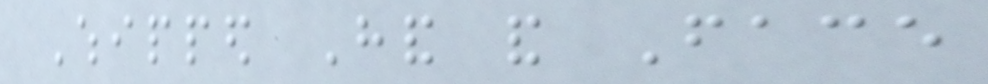Whipped Hand and Face
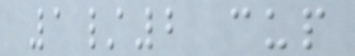1/2 cup
